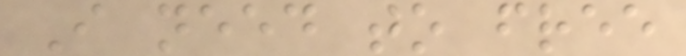I need to free
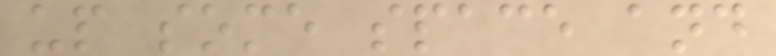up some space and
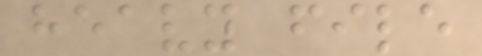heavy file
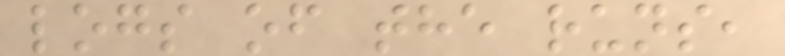logs of the runs,
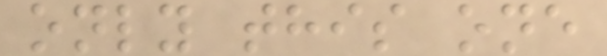only this one
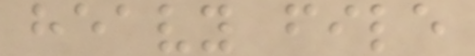heavy file
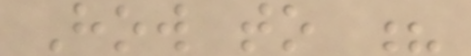How to ?
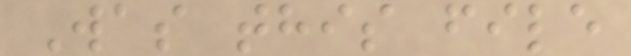Was this file
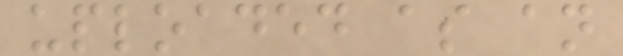uploaded as an
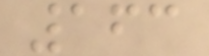163
